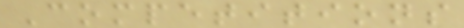Competitions
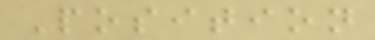Position
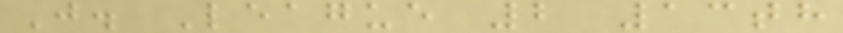J. League 2 13th
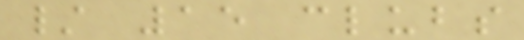/ 15 clubs
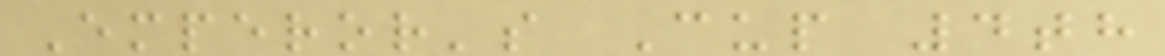Emperor's Cup 4th
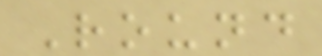Round
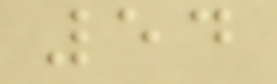54
